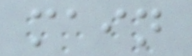main
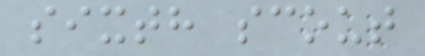sixth scout
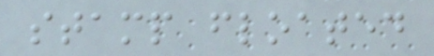stamp floated
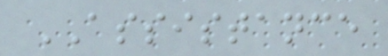ASSISTANCE
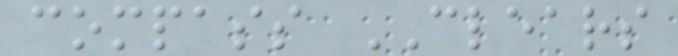compass CLEARS
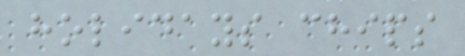holidays chips
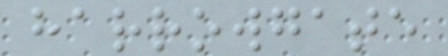harrowgate
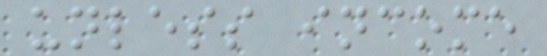unless income
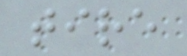tire
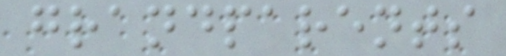grandparents
